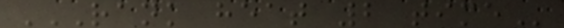RANK HEAT 2 TIME
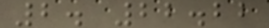2. 22.22
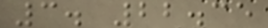3. 22.35
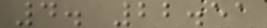4. 22.51
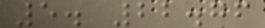5. 22.76
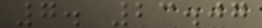7. 23.07
